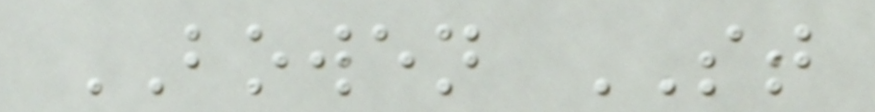BOWEN ST
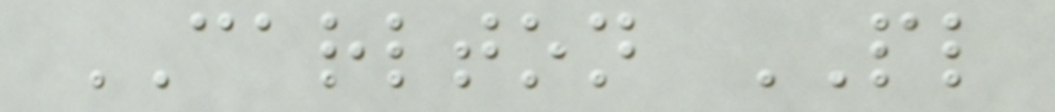CARLTON PL
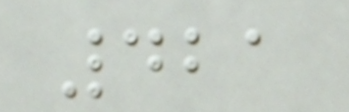421
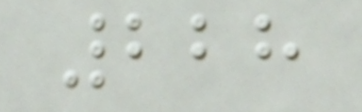228
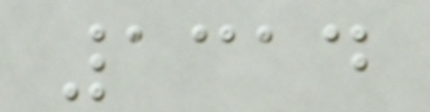1314
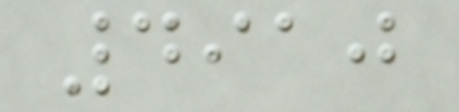4910
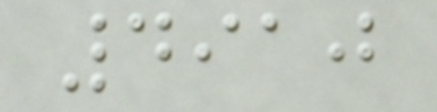4910
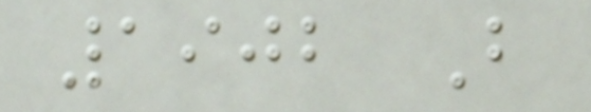1902 B
